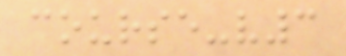course-v3
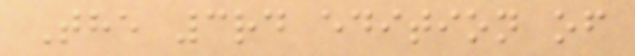The 3rd edition of
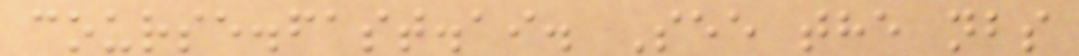course.fast.ai. See the nbs
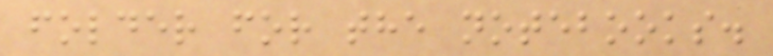folder for the notebooks.
